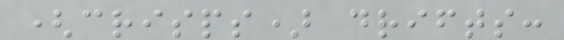(crisps) drifts:
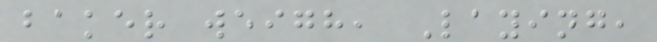baker weigh, Laying,
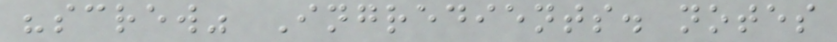"screw" Ingredients. notes
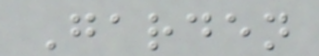Garden
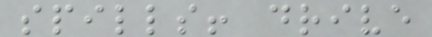spills! drive
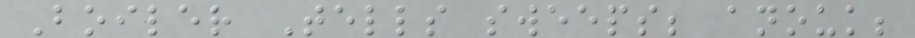Boiler Tells sweeps; anouk;
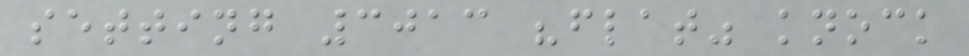setting 3013 "flat" knock
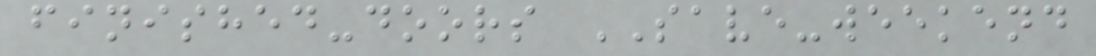finished-doors SAVE-weekend
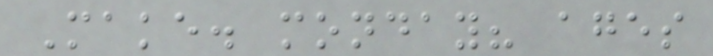Make. monday? ages
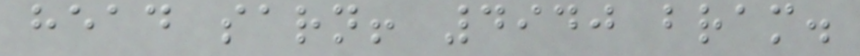head sarn! 4940 bram.
